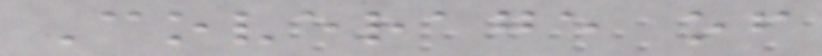Coverage of
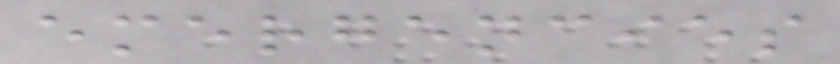emergencies
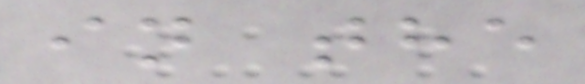in the
